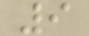9
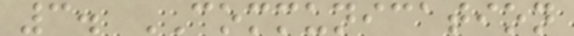3. COMMUNICATION
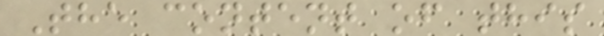The content of this
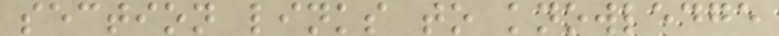section links to knowledge
